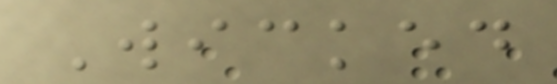Wicked
